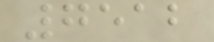7512
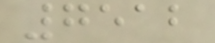7512
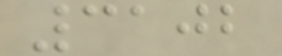3102
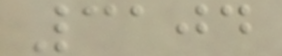3104
